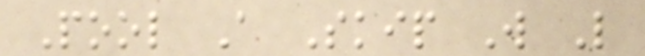Pool A Skip W L
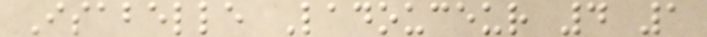Isabelle Ladouceur 4 1
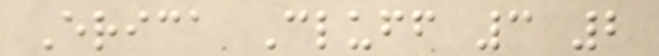Erica Cluff 3 2
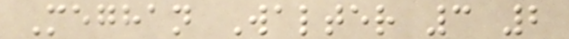Meghan Walter 3 2
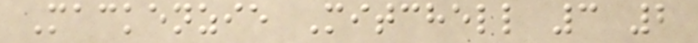Mackenzie Mitchell 3 2
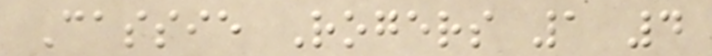Cassie Rogers 1 4
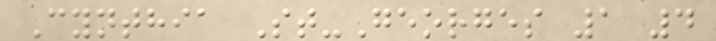Cynthia St-Georges 1 4
